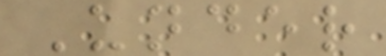Under
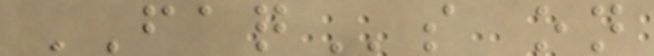FAQs on
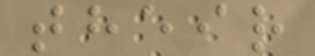their
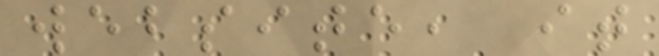website, it
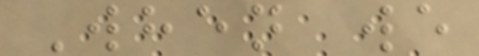When we
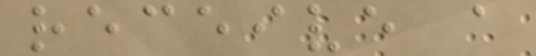receive a
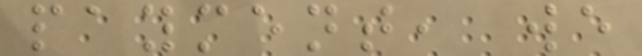payment, we
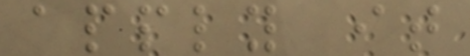apply it
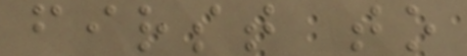first to
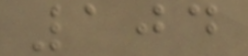104
